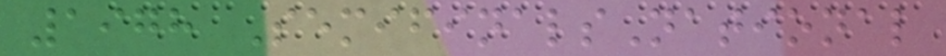1978 SemifinalsNational
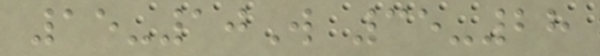15-10W 35-28
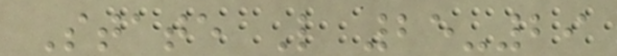State L 25-29
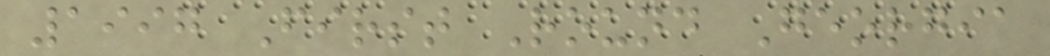1997 First Round Georgia
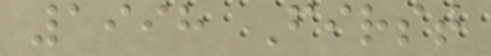1998 First
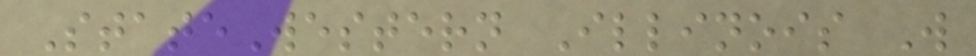StateWestern Illinois W
